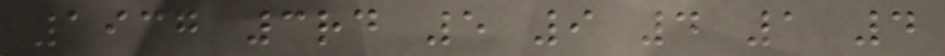1937 3rd 5 9 4 1 4
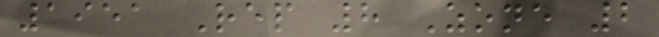1951 Rep 8 Zone 2
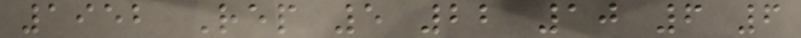1952 Rep 5 22 10 6 6
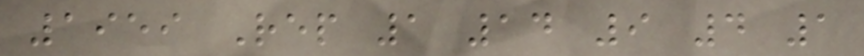1959 Rep 1 14 9 4 1
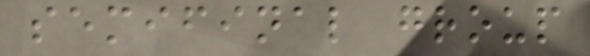semifinal group
